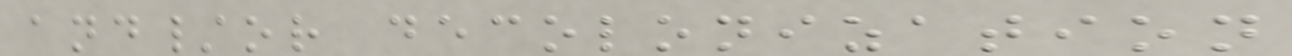and/or decolonization
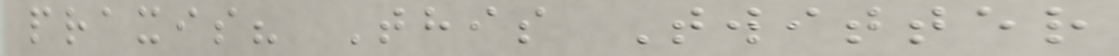praxis? This Twitter
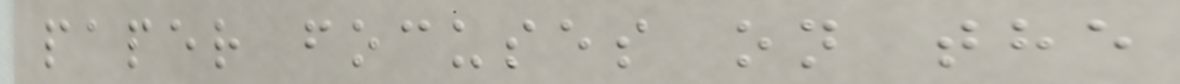paper focuses on the
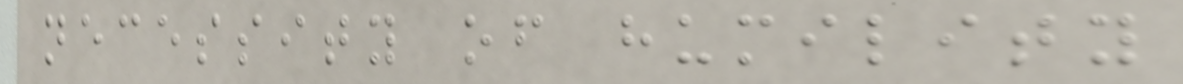necessity of humility
